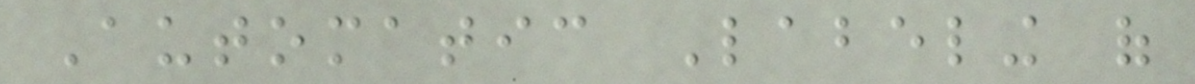Automatic Labeling of
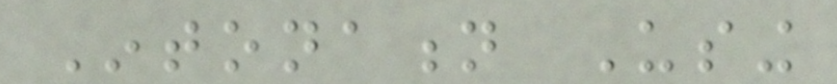Intonation Using
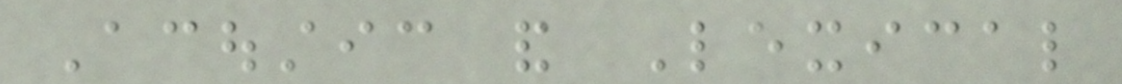Acoustic and Lexical
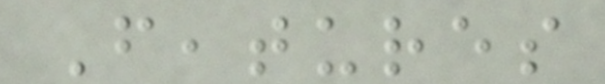Features
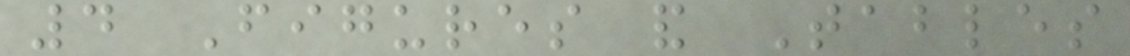4 Figures and Tables
